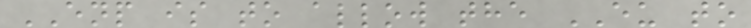ENP is to allow the EU to
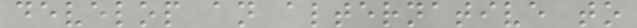develop an alternative to
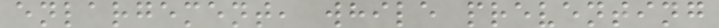enlargement, while preventing
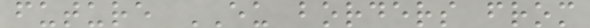future EU borders from
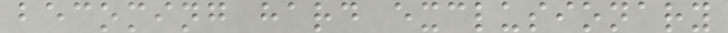becoming hard exclusionary
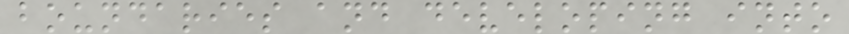boundaries and developing into
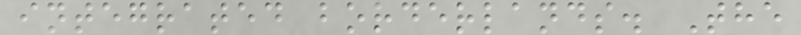integrated borderlands. The
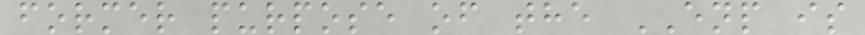former purpose of the ENP is
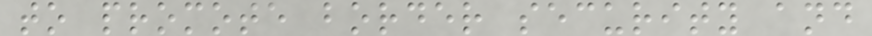to promote border security and
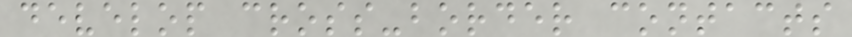develop cross-border contacts
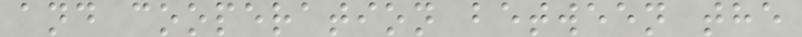and cooperation between the
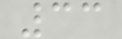33
